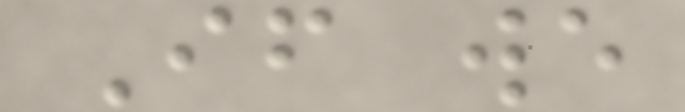If we
